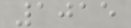1015
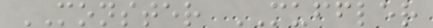MONSTER MUFFLER
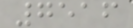7516
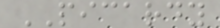PICARDY
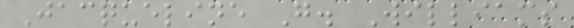Jacqueline G. Williams
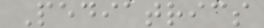Pediatrics
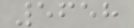5658
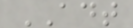ADT
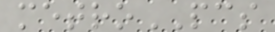metroPCS
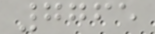7765
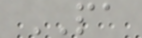PA
